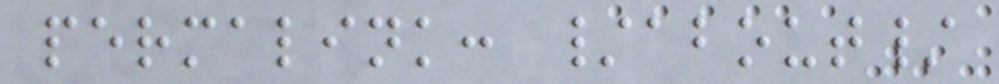permalink: /about/
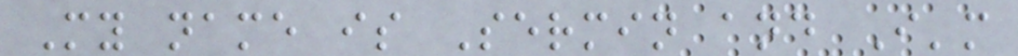My name is Sermin and I'm
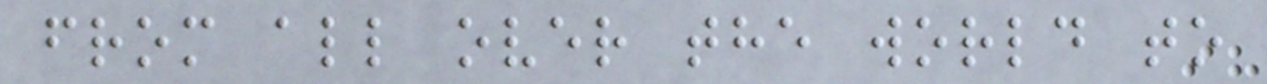from all over the world to
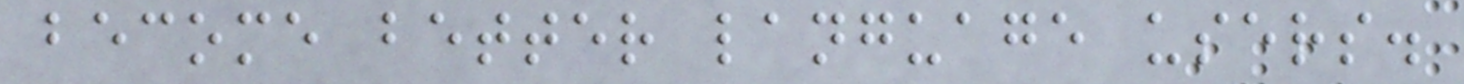become better language users.
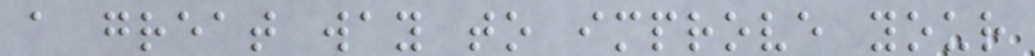a great way to improve your
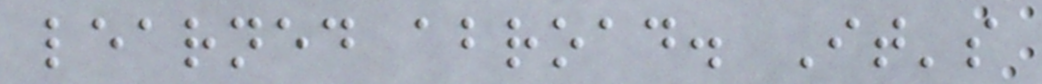learned abroad. It's
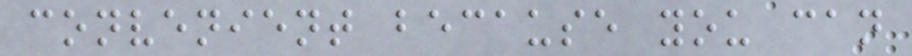convenient because you can
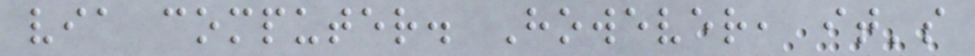via computer. However, it's
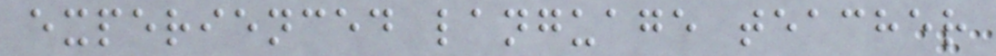experienced language teacher
